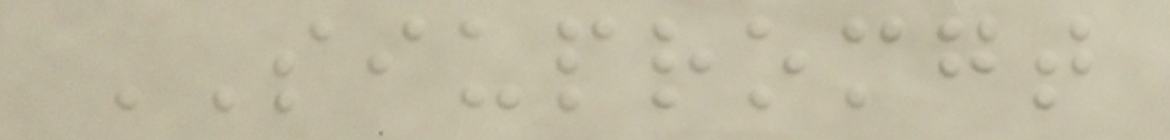SIUPROMGT
